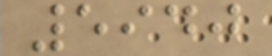5940
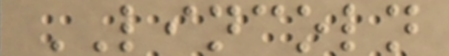LINCOLN
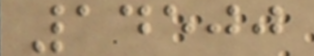14500
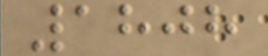1808
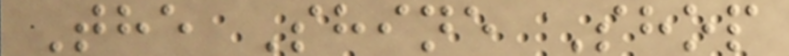The Shine Shop
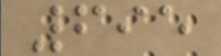695
